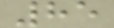85
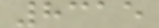8315
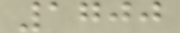1700
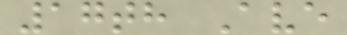17th Ave
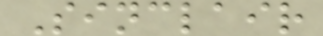Sinclair
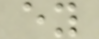ey
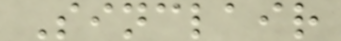Sinclair
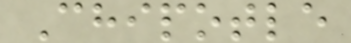Chipotle
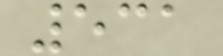531
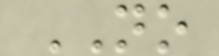NO
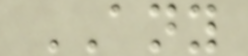ANY
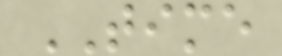TIME
